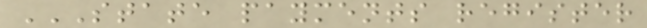STATE PAYMENTS REGISTER
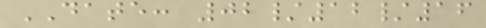DATE: 02/12/16
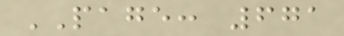PAGE: 671
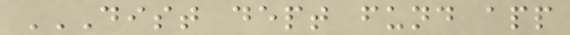DIST DEPT FUND APP
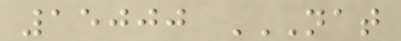15000 NAT
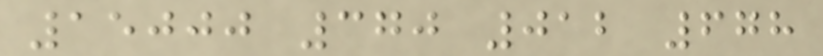15000 370 012 678
